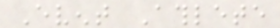Event Athlete
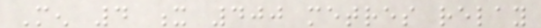Men 4 x 400 metres relay
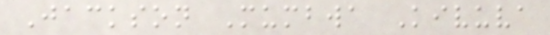Jackson Mumbwa Kivuva
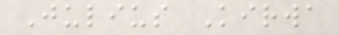Julius Kirwa
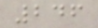246
